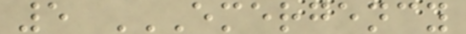5 EMERGENCY
